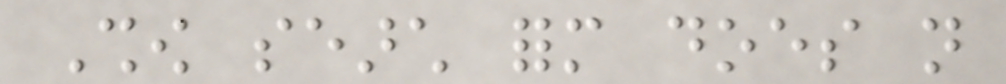Show search form does not
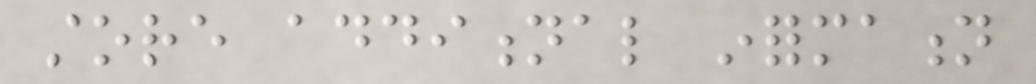store additional information
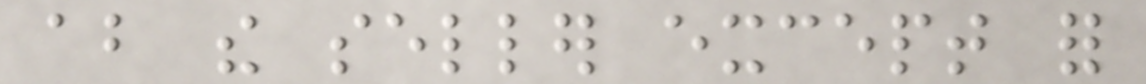about the seller except for
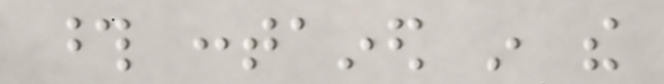those contained in the
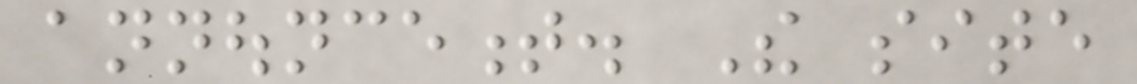announcement. The site
